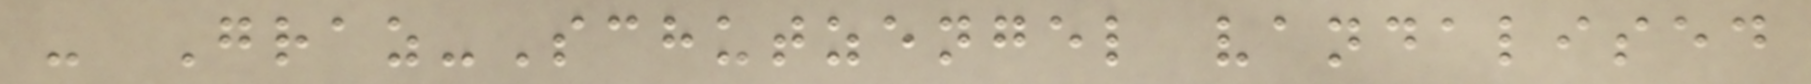- Graz-Schutzengel vandalised
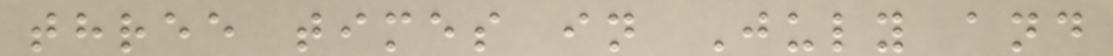three times in July and
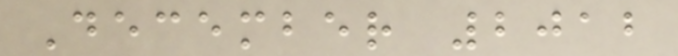December 2012
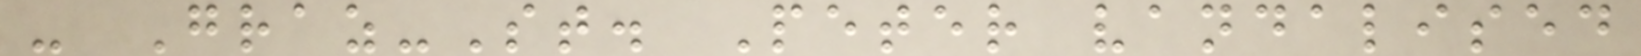- Graz-St. Peter vandalised
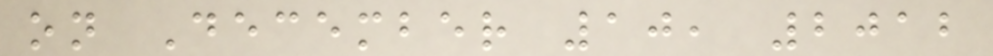on December 10, 2012
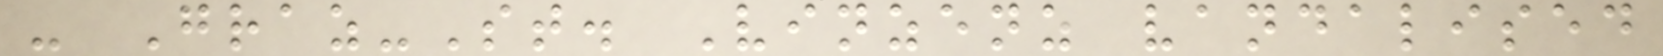- Graz-St. Vinzenz vandalised
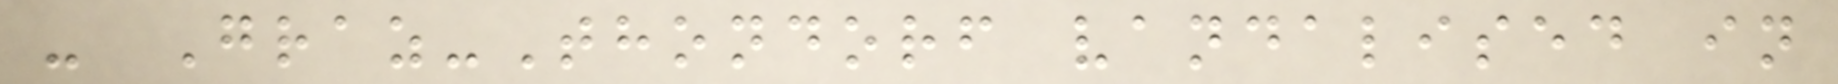- Graz-Thondorf vandalised in
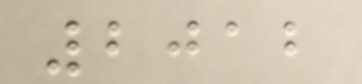2012
